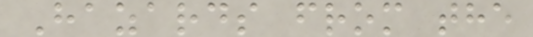Hazards from the
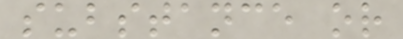substance or
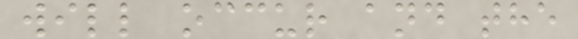will occur and the
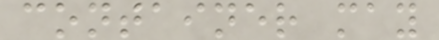container may
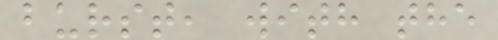burst, with the
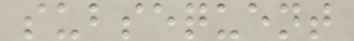subsequent
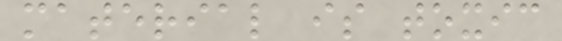material is toxic
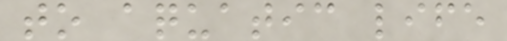to aquatic life
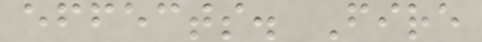effects. Fire
